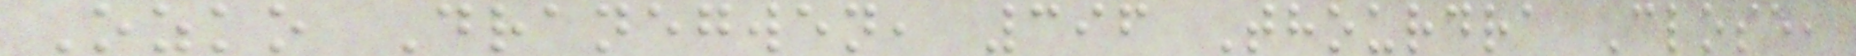Ozko Dranegwen, 396 Thourdra Close,
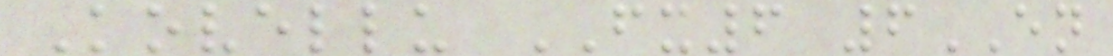Kovellu FX6 6EN
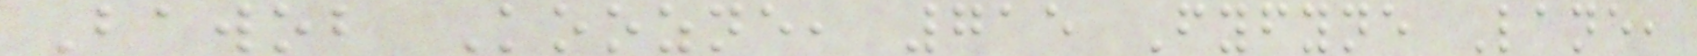Bawob Koozne, 715 Fyfyne Lane,
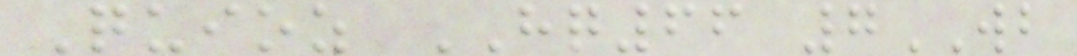Quioz HQ66 7WB
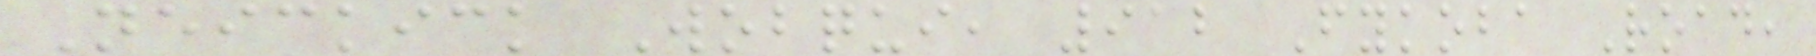Neickick Wobqui, 912 Fykoba Road,
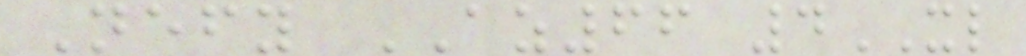Nefy AZ66 4XL
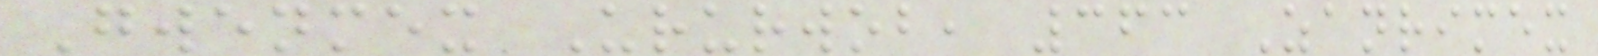Gwenmex Ururwob, 363 Zanrimex
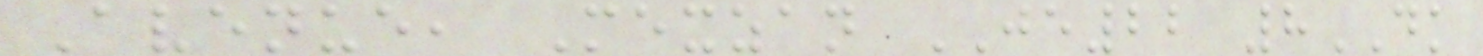Avenue, Mexzan JE22 8DK
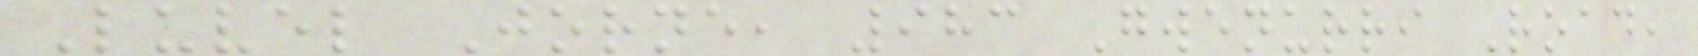Luvel Jorne, 983 Gwenurri Road,
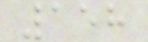158
